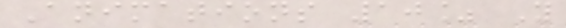Animations 10% Y
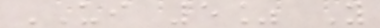UI 5% Y
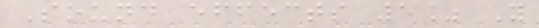Sound effects 5% Y
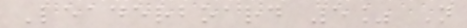Leaderboard 5% N
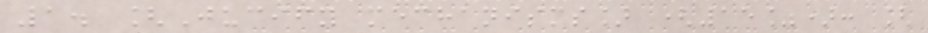1. [Jucify mechanisms] (15%): [
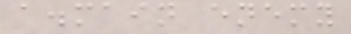a.main enemy
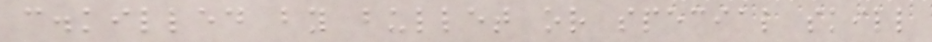c.killed by bullet or special skill
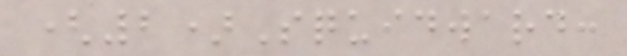(2)Squidward:
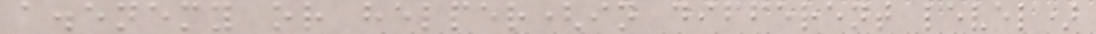a.enemy or helper(in different level)
